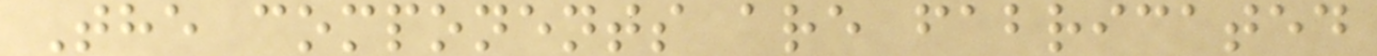The components are fabricated
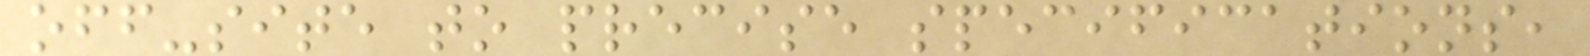off-site to precise specifications,
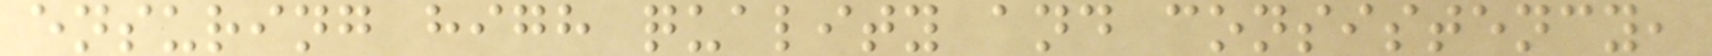ensuring high quality and consistency,
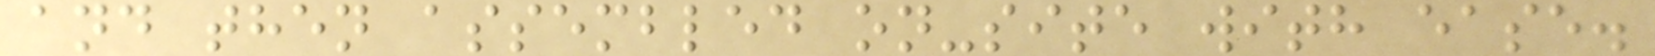and then assembled on-site with ease.
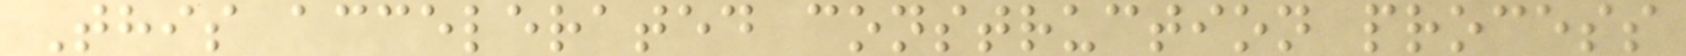This accelerated construction process
